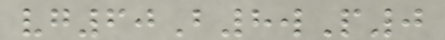vg60B8wP0
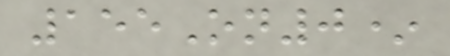155On0*
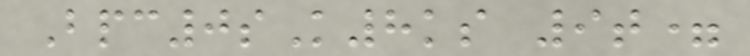Bpc0sK8ks 9t=
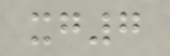xg7
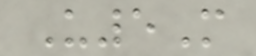U5M
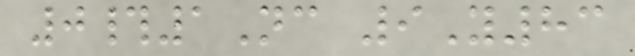0#1Nc 9Y83
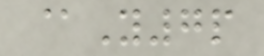@Y7p
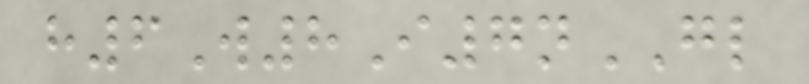h6W8I7nGL
